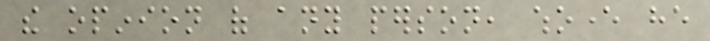the opinion of any person, whoever he
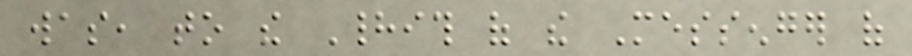was, to the Hadith of the Messenger of
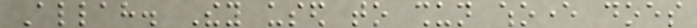Allah. They used to shun whoever does
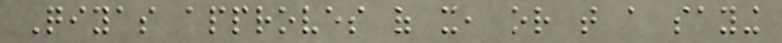Qiyas approves of it, or that a saying
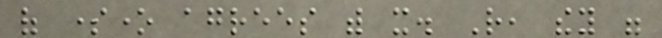of someone agrees with it. Rather, they were
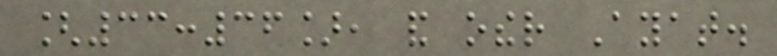[33:36], and other Ayat.
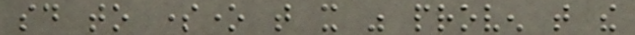said to someone that it was proven that the
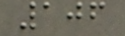106
